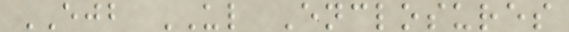EJB UL Enclosures
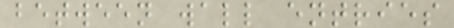between wall entries
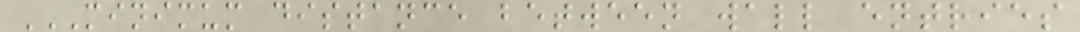MINIMUM DISTANCE BETWEEN WALL ENTRIES
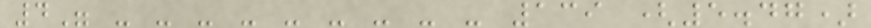4" - - - - - - - - - 139 (5.47)
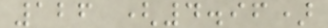126 (4.96)
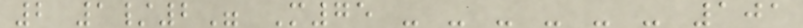2 1/2" M75 - - - - - - 101
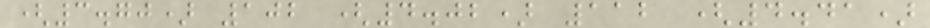(3.70) 102 (4.02) 112 (4.41)
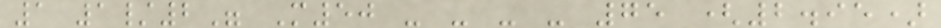1 1/2" M50 - - - - 75 (2.95)
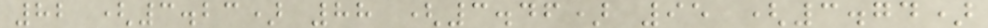82 (3.23) 88 (3.46) 95 (3.74)
